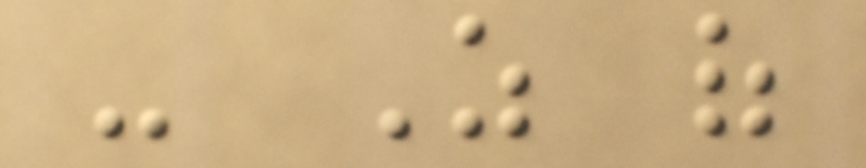- As of
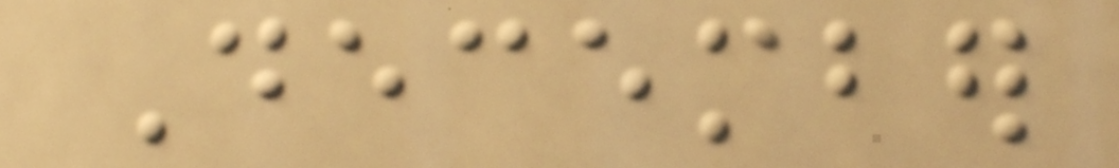December
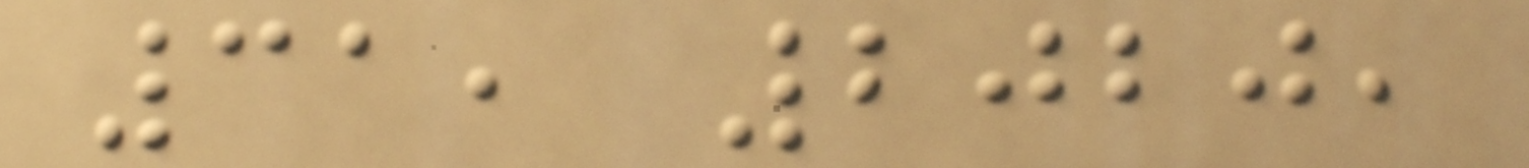31, 2020,
